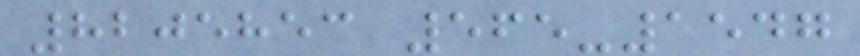8205853 565-1547
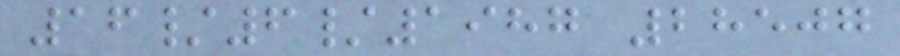16/6/1987 28507
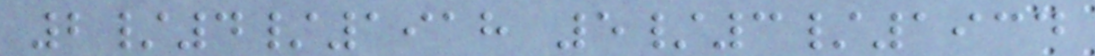2/4/1918 5/3/1934
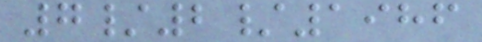7/2/1986
